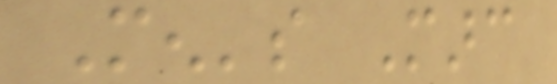Men's Marc
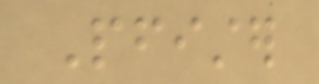Pfister
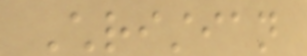Christian
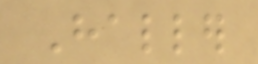Haller
